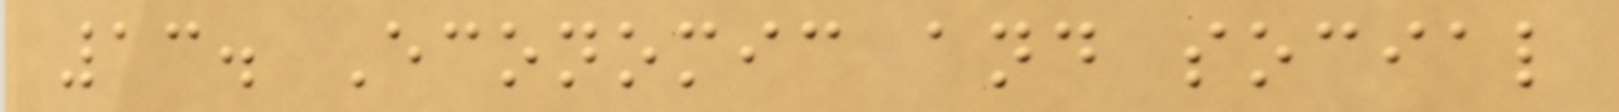13. Economic and social
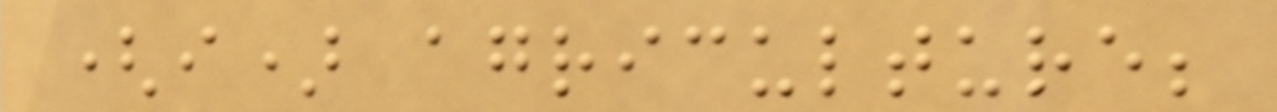(i) agriculture;
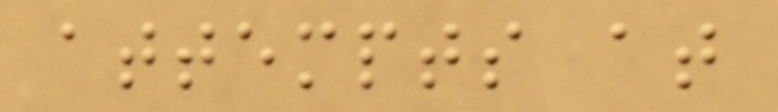attempts at
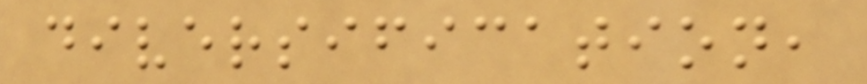diversification,
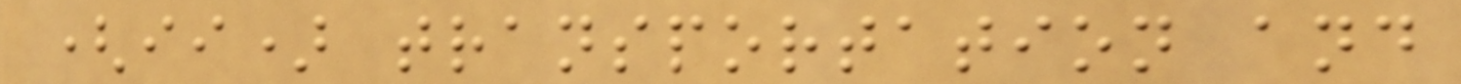(ii) transportation and
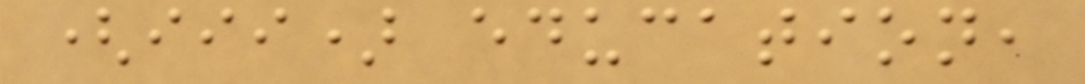(iii) education,
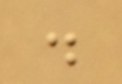.
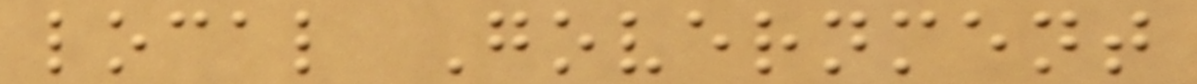local Government
